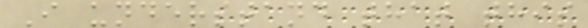I understand that this
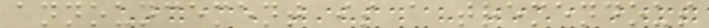announcement is a tremendous
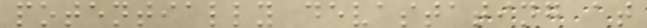potentially devastating at
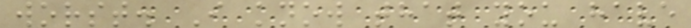worst. I know that you have
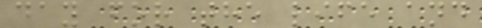day for the life and
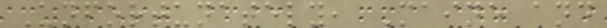Unfortunately, Maine and
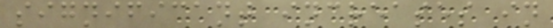significant increases in
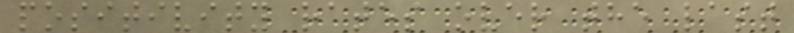positivity rates over the last
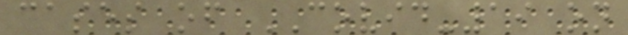cases of COVID-19 on
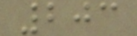203
